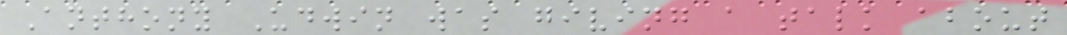Anthony Udwin was giving a talk about
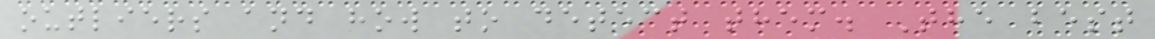outliers and how to detect them. The best
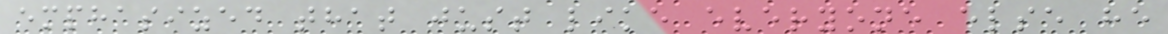emphasized that just like everyone else he
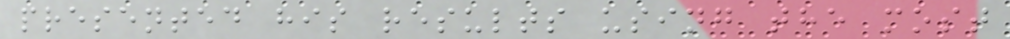presented his results using the most
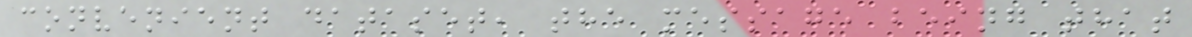convenient dataset, the message being that
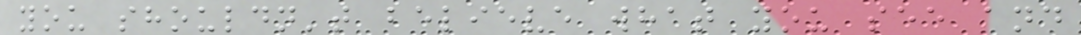you shouldn't believe what you see and
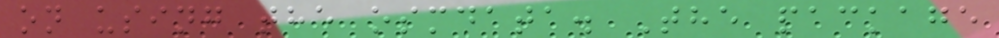on using the osmdata. The package
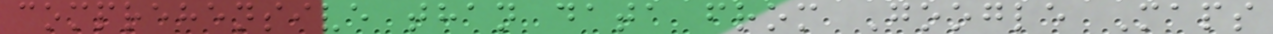comprehensive than data from Google Maps
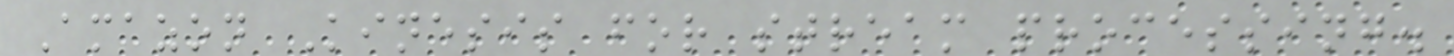Amazon Kinesis for stream processing.
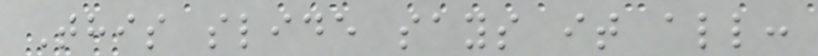This slide says it all:
